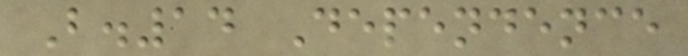B.14 Dependence
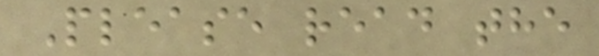Please read the
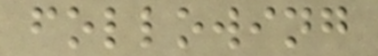following
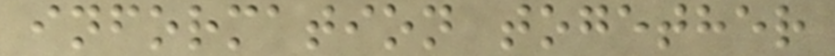information together
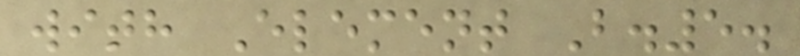with Element B.5.
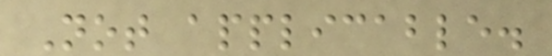Not applicable.
